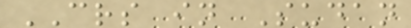CRS in Sudan
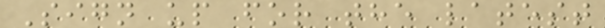Sign up for the latest
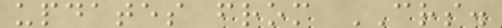updates from CRS.
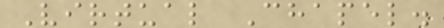Virtual Chapel.
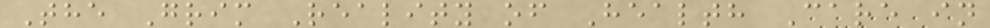The Grim Reality of Health Care in
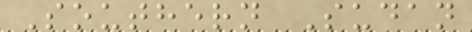Southern Sudan
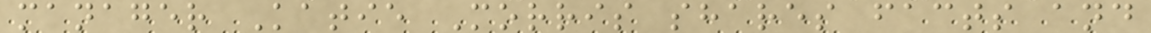manager Katie Morris shares facts and
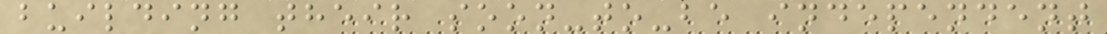building their soon-to-be independent
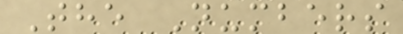The Numbers
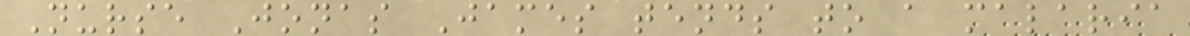Nurse Jonas James tends to a malaria
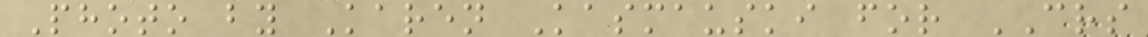Photo by Karen Kasmauski for CRS
